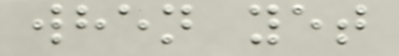when yet
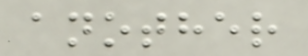another
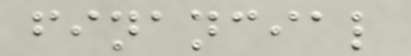financial
